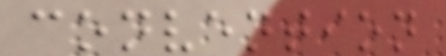convention
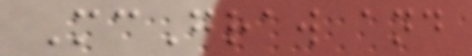McGraw and
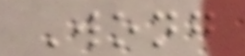Wong
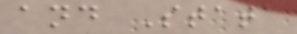and Stata
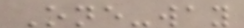One-way
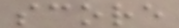score
